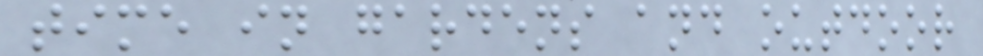time in gardens and outdoor
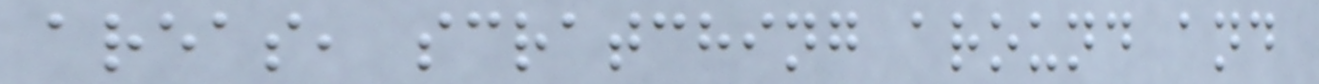areas, scratching around and
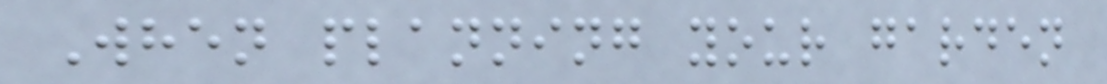When planning your garden
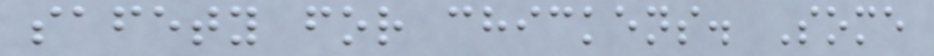safety for chickens. Some
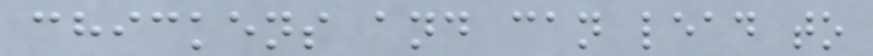chickens and can lead to
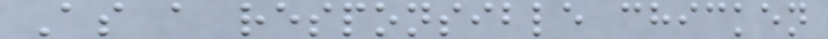As a responsible chicken
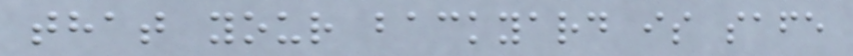that your backyard is safe
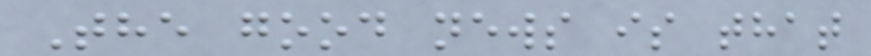The good news is that
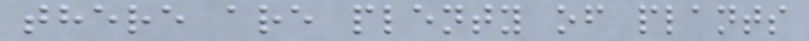there are plenty of plants
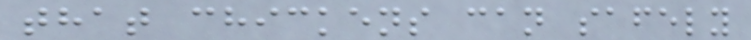that chickens can safely
